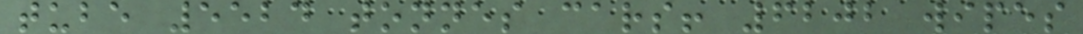tube 5524 tonnes cars! 6202 wipes
